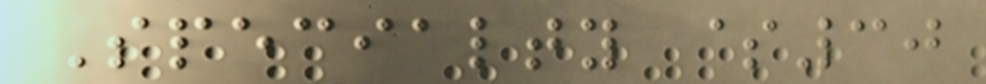Specialty $30
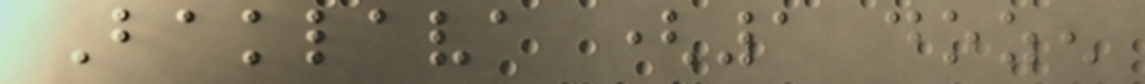Baklava (1 dozen
